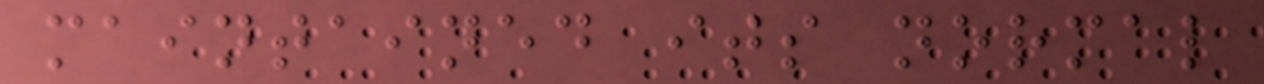maintained its normal
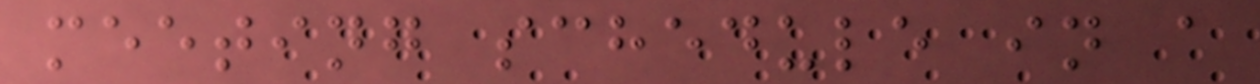meeting schedule in a
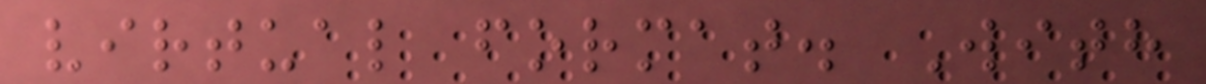virtual format. With
